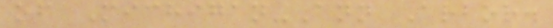of Michigan-Ann Arbor.
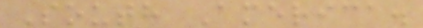South America.
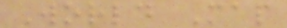World Map
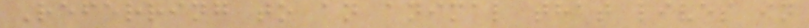Referring to an animal that lives in
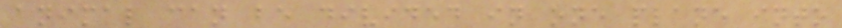animal can be divided in one plane into
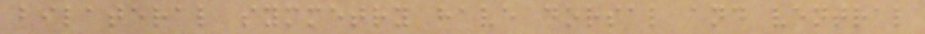bilateral symmetry have dorsal and ventral
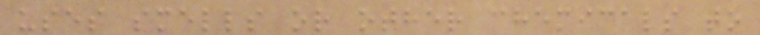uses smells or other chemicals to
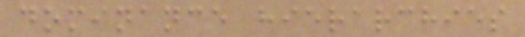dominance hierarchies
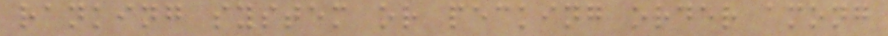ranking system or pecking order among
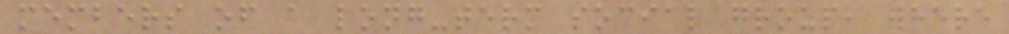members of a long-term social group, where
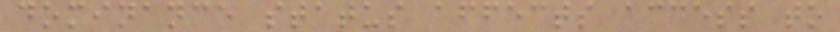dominance status affects access to
